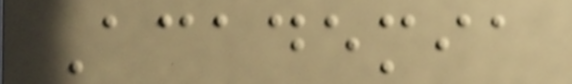Academia
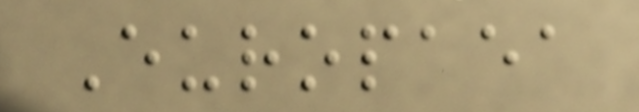Europaea
